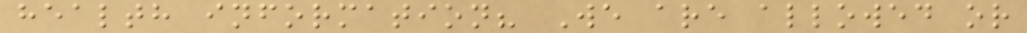health information? We are allowed or
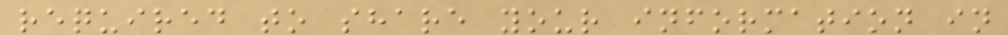required to share your information in
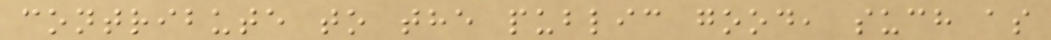contribute to the public good, such as
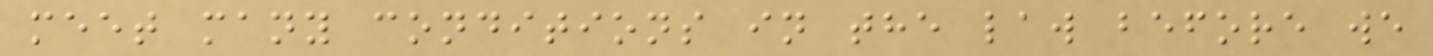meet many conditions in the law before we
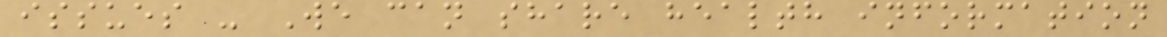issues - We can share health information
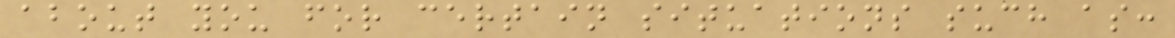about you for certain situations such as:
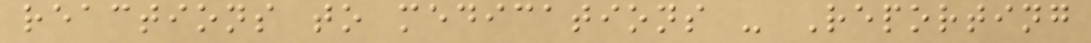reactions to medications - Reporting
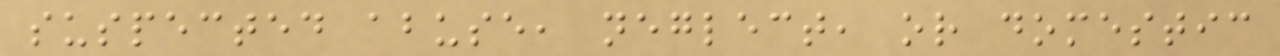suspected abuse, neglect, or domestic
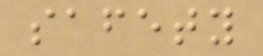safety
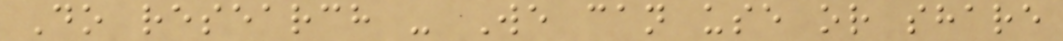Do research - We can use or share
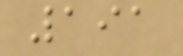191
